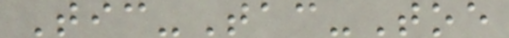Tic-Tac-Toe
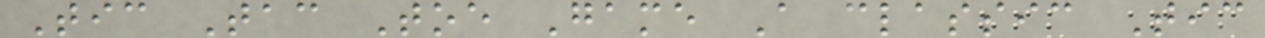Tic Tac Toe Game A classic Tic
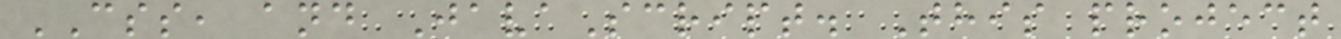CSS, and JavaScript. This project
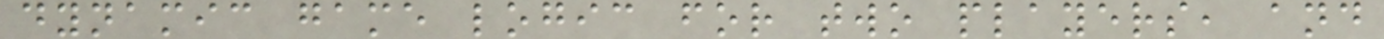dynamic game logic for two players, and
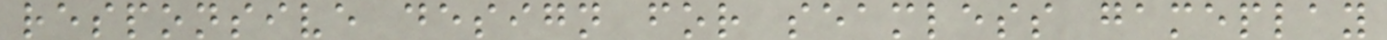responsive design for seamless gameplay
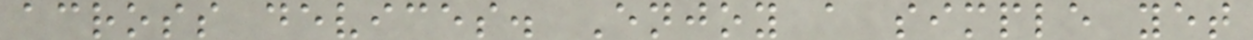across devices. Enjoy a simple yet
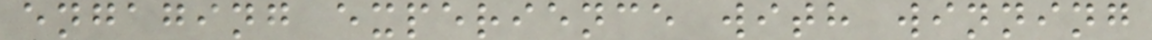engaging experience with winning
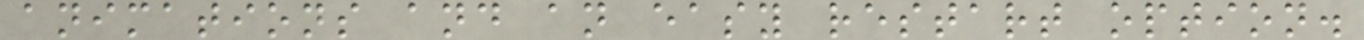animations and an easy restart option.
